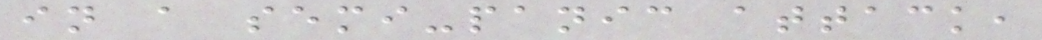in a semi-panic attack,
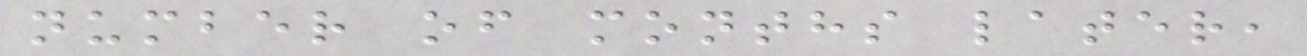number of months later,
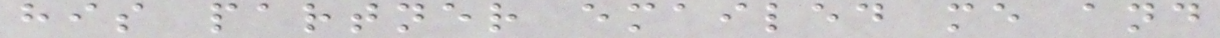his partner emailed me and
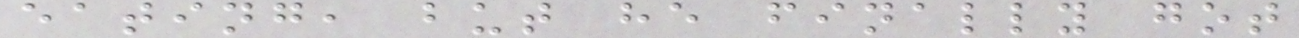eating, but he finally got
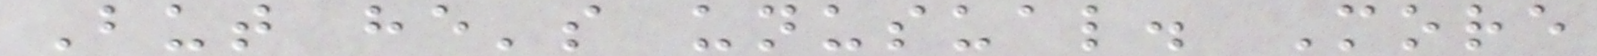But he's unusual. More
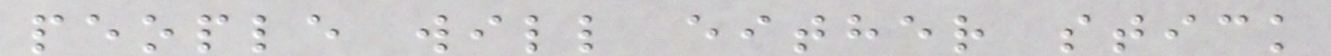people will either stick
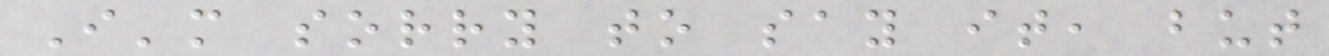I'm sorry to say it, but
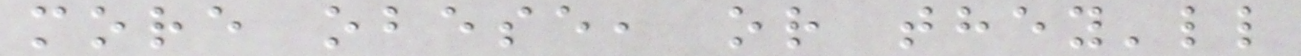more obese, or they'll
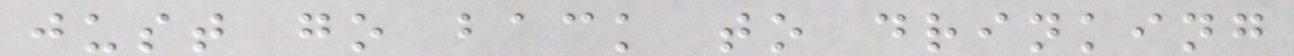just go back to drinking
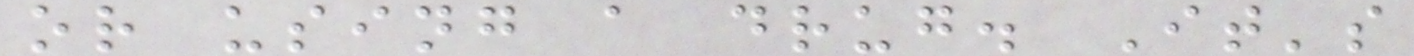or using a drug. It's
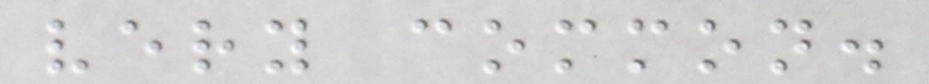very common.
